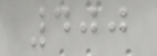400
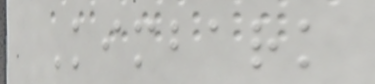Kimbark
